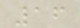16
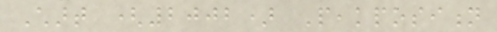Chart (2002) Peakposition
